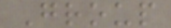Group
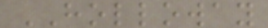HOLLOWAY
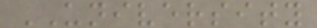UNIVERSITY
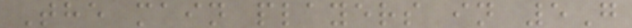The main players in 5G
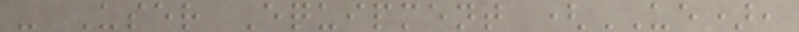- User Equipment (UE),
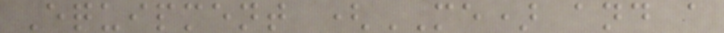Equipment (ME) and a
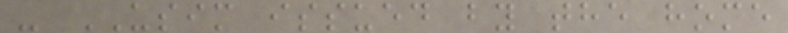- USIM issued by the home
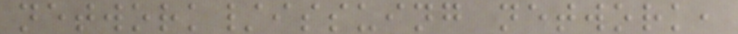network/issuing network,
